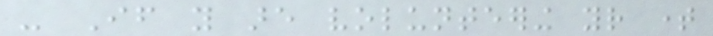- If you are volunteering your time
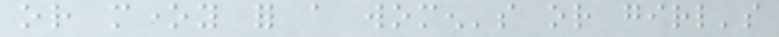or money for a women's or girl's
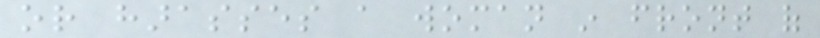or harasses a woman in front of
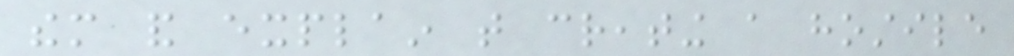them and explain that creating a hostile
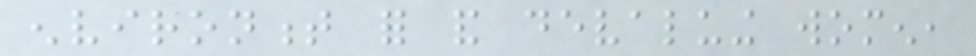environment for and devaluing women,
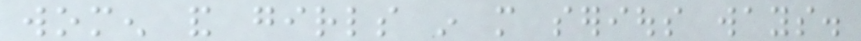women and girls in more serious ways.
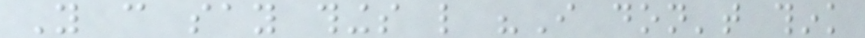You can say things like "I don't think
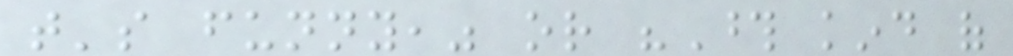that's funny," or "Those kind of
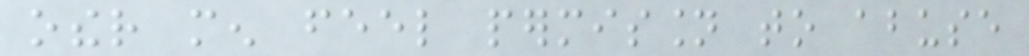other men feel permission to abuse
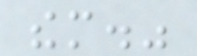them."
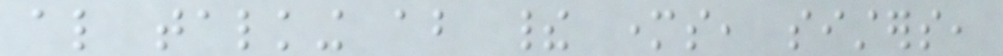also talking about their mothers, sisters,
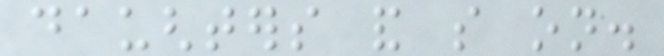daughters and so on.
